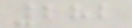282
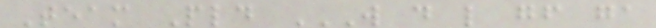Team Pld W D L GF GA
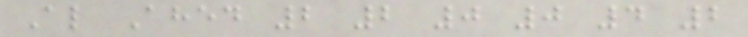Al Ahed 2 2 0 0 4 2
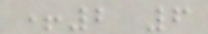+2 6
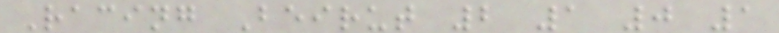Racing Beirut 2 1 0 1
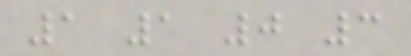1 1 0 3
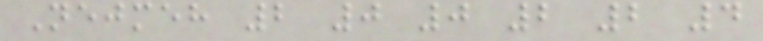Nejmeh 2 0 0 2 2 4
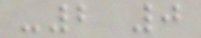-2 0
